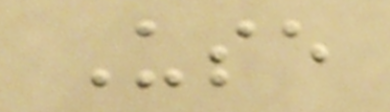Use
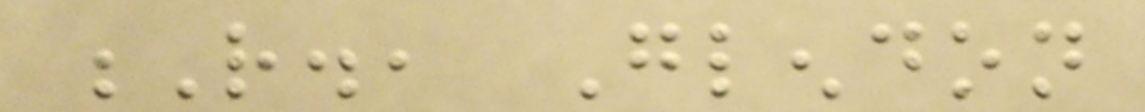R., Glendon
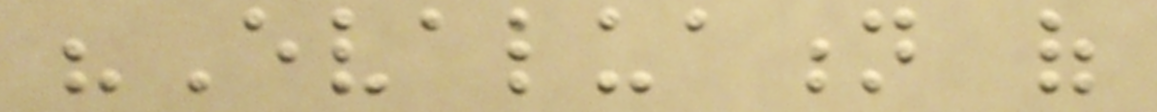"Evaluation of
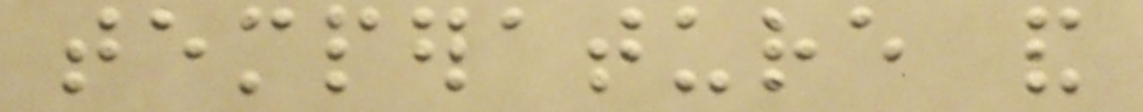temperature and
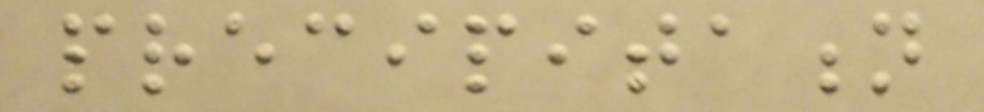precipitation
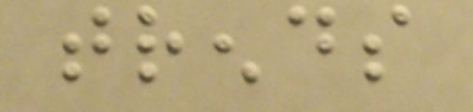trends
